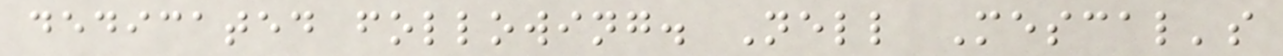dedicated following. Nell Mescal's
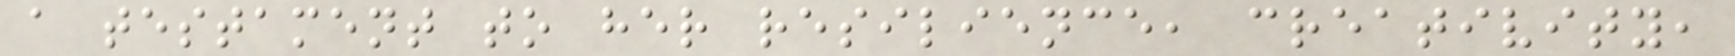a testament to her resilience, creativity,
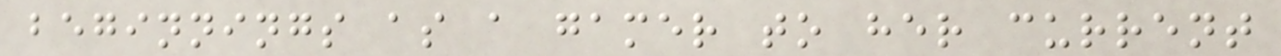beginnings as a gamer to her current
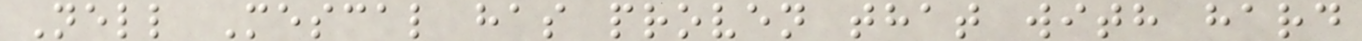Nell Mescal has proven that with hard
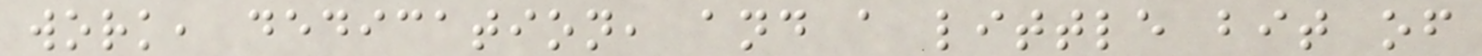work, dedication, and a little bit of
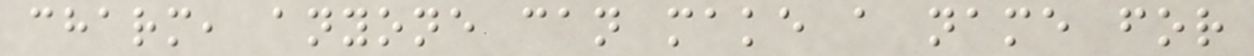charm, anyone can make a name for
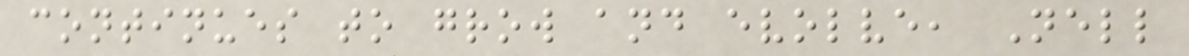continues to grow and evolve, Nell
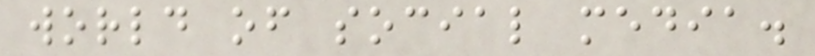world of social media.
